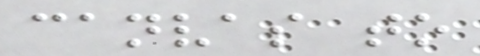canvas to
